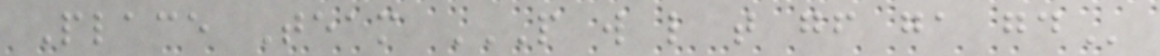Place Team P W L T GF GA GD
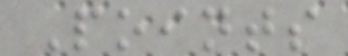Points
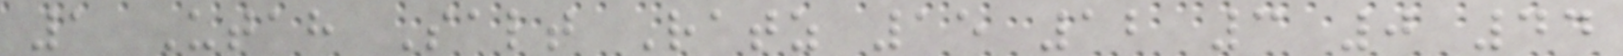1 Utah Salt Ratz 15 12 3 0 44
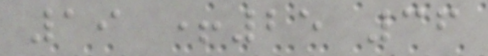19 +25 36
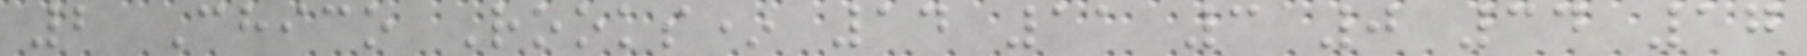2 Chico Rooks* 14 11 3 0 34 17
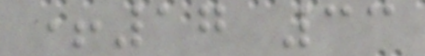+17 33
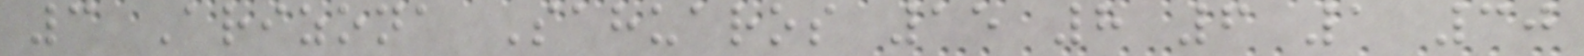3 Arizona Sahuaros 15 8 6 1 30
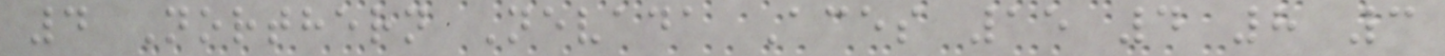4 Northern Nevada Aces 15 4 8 3
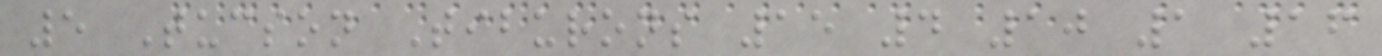5 Tucson Tiburons 15 4 10 1 16
